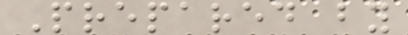Prepared by
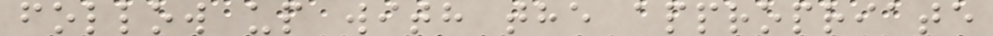follow up with the appropriate
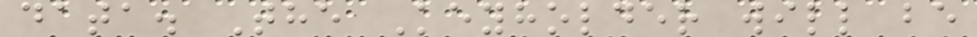data. The Keyholder will be
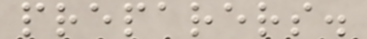preparers.
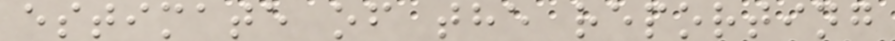estimate of the reporting
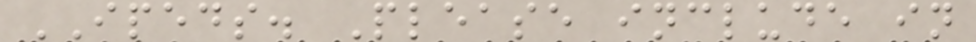IPEDS. Please include in
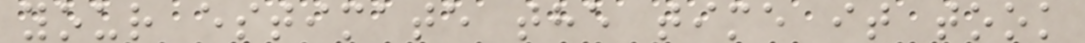your estimate the time it took
